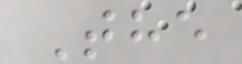The
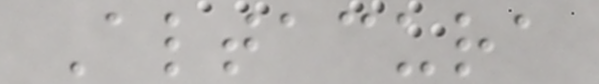Altacura
